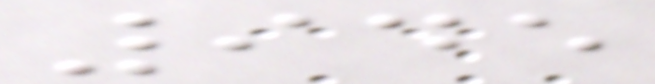945
